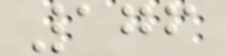176
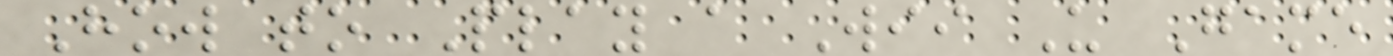How to Play a Wii U Game
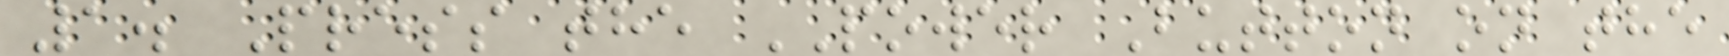1. Press the POWER Button on the
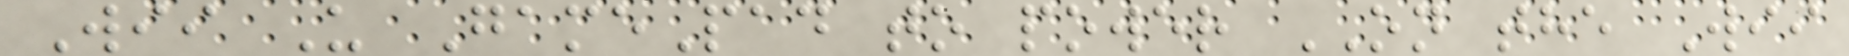Wii U GamePad to power ON the Wii
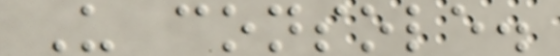U console.
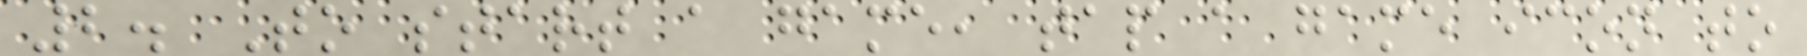2. To start a game, tap a game icon to
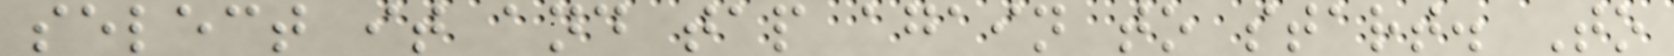select it and tap again to start. To
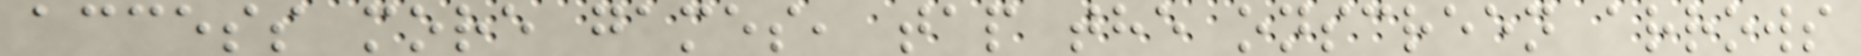access more games, tap the onscreen arrows
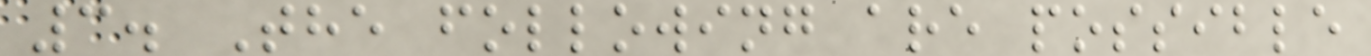3. The following are possible
